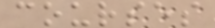courses
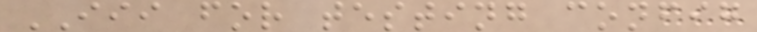III for testing config
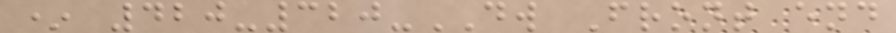* 420-320-DW Front end
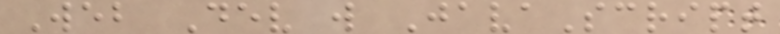Web Dev w JavaScript
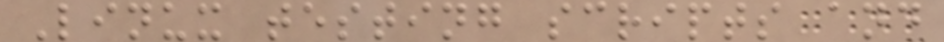Linux testing scripts and
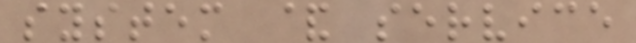system & service
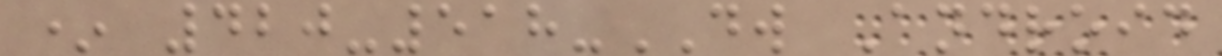* 420-518-DW Android
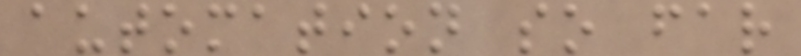automation so far
